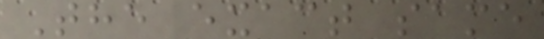The exact same
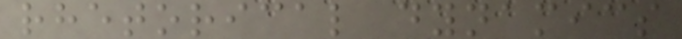rhetorical dynamics
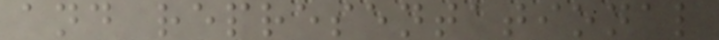and representational
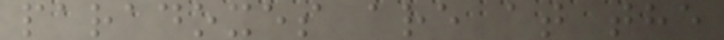paradoxes are at the
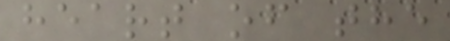heart of the
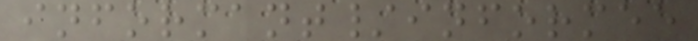informant/informee
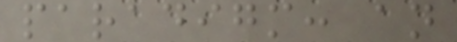paradigm: an
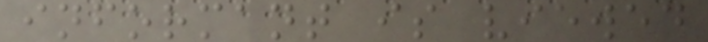informant is viewed
